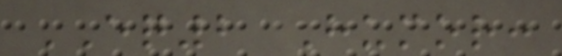EQ2 Humor:
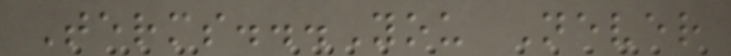Terms...You Never
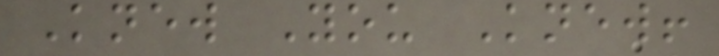Knew You Knew!
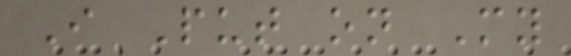I Put on My
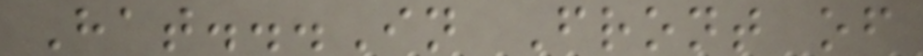Hat...In Front of
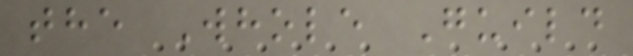the Whole Guild
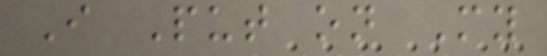I Put on My
